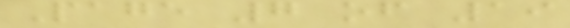Page 7 of 19
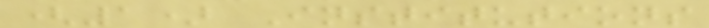(1) Institutions
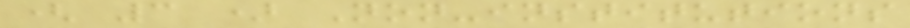( 3 ) Non-institutions
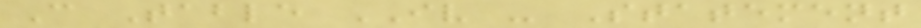C Table IV - Statement
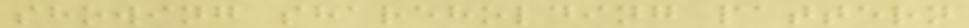showing shareholding pattern
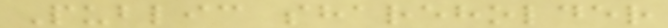Public shareholder
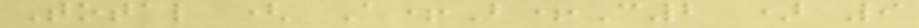Total ( A+B+C2 ) 9
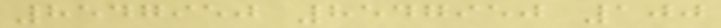8547950 8547950 100
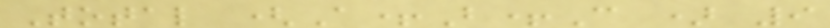Total (A+B+C ) 9
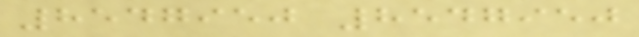8547950 8547950
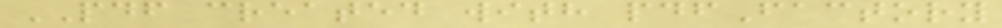PDF created with pdfFactory
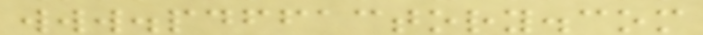www.pdffactory.com
